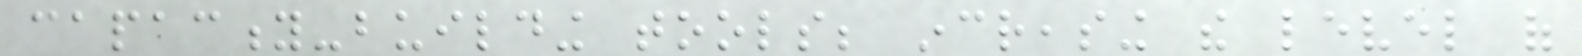capacity-building tools; increasing the level of
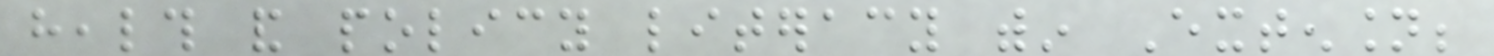health and policy literacy within Extension;
